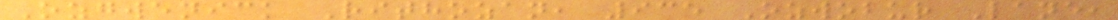Ozgwenick Rithozan, 935 Ozwobur Lane,
